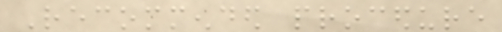Recommended procedure
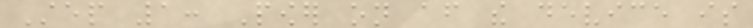Step 1: Power on after the device is
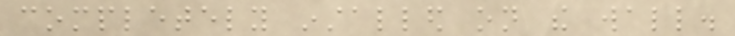completely installed on the wall.
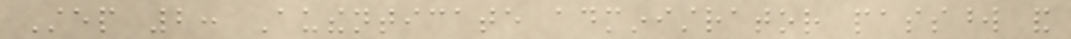Step 2: Authenticate administrator password and
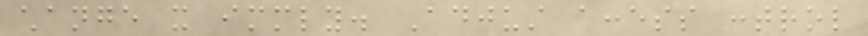change it immediately. Adjust access control
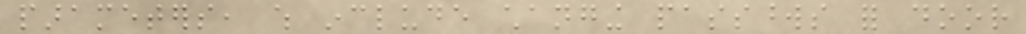parameters, which include changing passwords for door
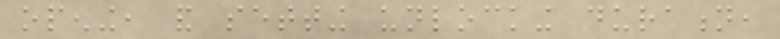opening, and setting unlocking duration,
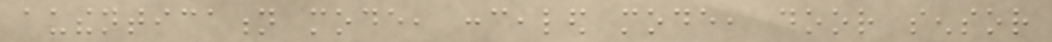authentication mode, concealed mode, door sensor
